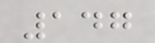147
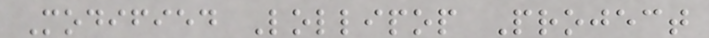Modified Lollipop Project
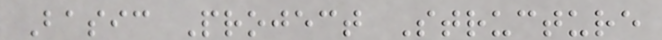Basic Project Structure
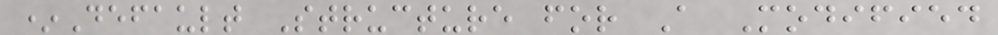*Default Structure for A Modified
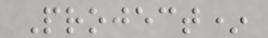Project*
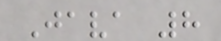Java 8
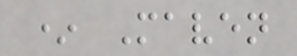* Maven
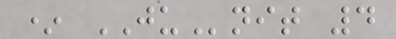* JUnit 4
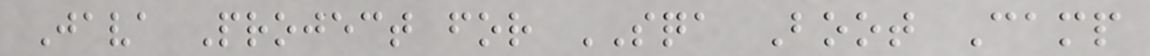Java Project for SQA Boot Camp
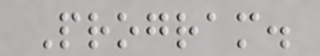Program.
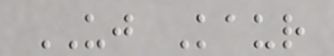UJ Kaur
